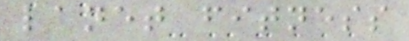lanet fitness
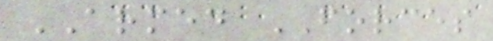ARMED FORCES
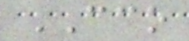CCO
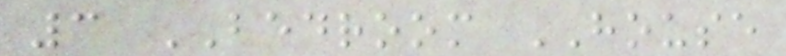3 BEDROOM HOUSE
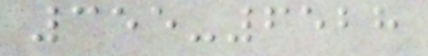355-6528
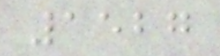1527
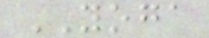YOGA
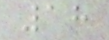18
